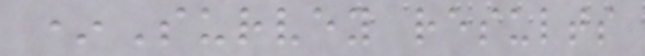*Survey results
